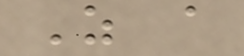As a
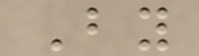By
